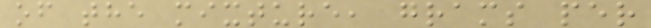of the mixture, grams per
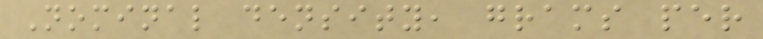Nominal density, grams per
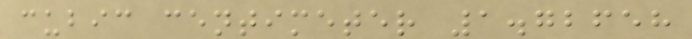cubic centimeter 1.72658
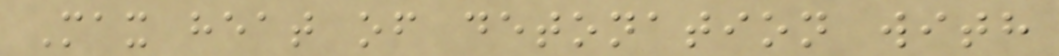Max heat of detonation with
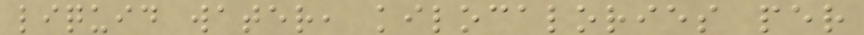liquid water, kilocalories per
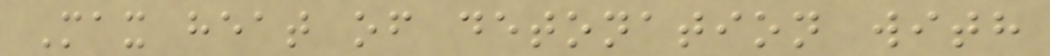Max heat of detonation with
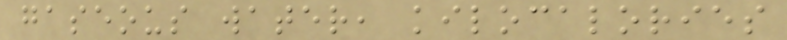gaseous water, kilocalories
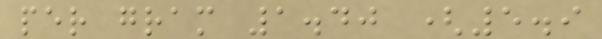per gram 1.40 (5.9
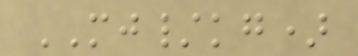MJ/kg)
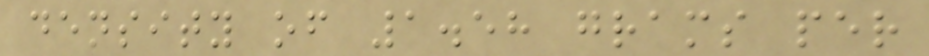density of 1.58 grams per
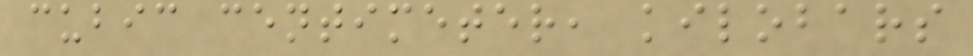cubic centimeter, kilobars
